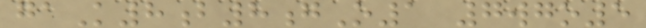gaK8b8gO1 7wgo5
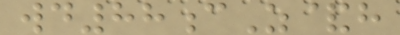wd88cZ&h
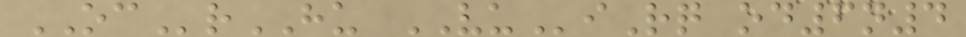OCrHU VUiRq od6n4
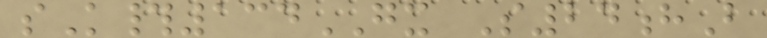sK#134GX S24hB
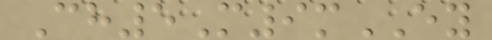Ch5M9mEY
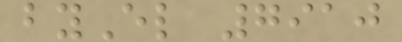byEl 7910
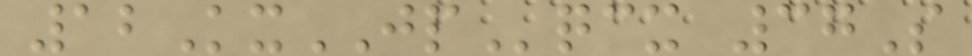12KxJPqcx 37S
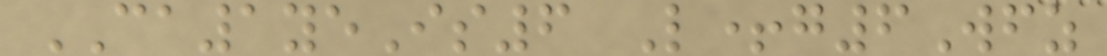CA1yeIs6 L+g6Wfz
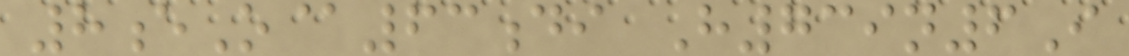8eO@63di H739n6I
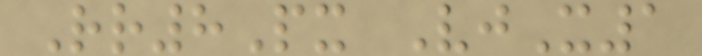Rr8Px VjX1
